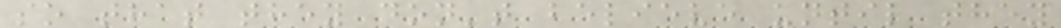so that they don't believe until they
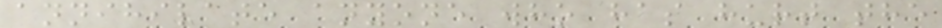annihilate anyone who has hurt the
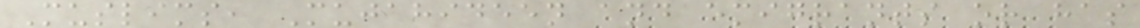Muslims, Mujahideen and emigrants or has
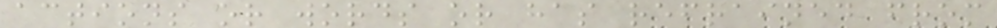actions or words or has refrained from
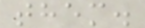them.
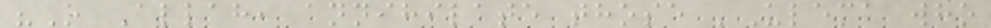"O Allah, annihilate those 'Ulema who
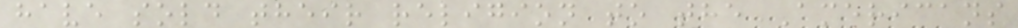have sold their religion to the Americans
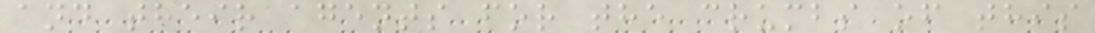and their agents for the crumbs of this
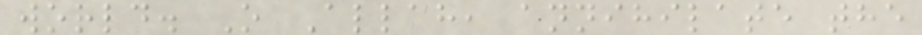world. O Allah, annihilate the
